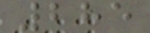285
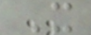X
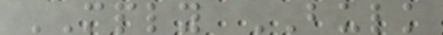MPLY BULK
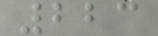223
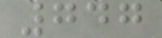747
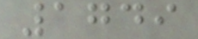1749
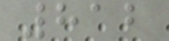812
